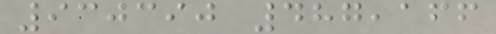930390 487,166
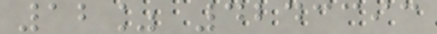12% 4243393
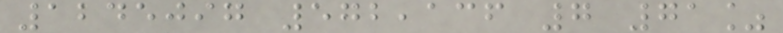1245097 572,136 7 71%
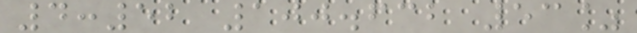4:52 100.632 53%
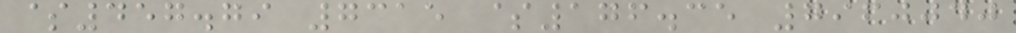$457.79 7315 $176.35 7960040
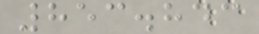853.843
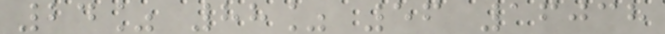24% 88% 56 16038
